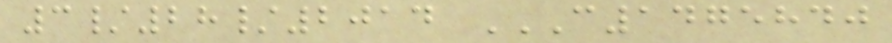3/28/2014 C1475840
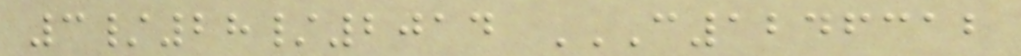3/28/2014 C1246312
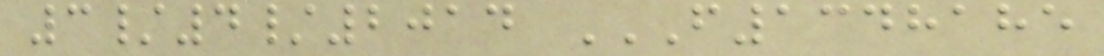3/4/2014 F1348185
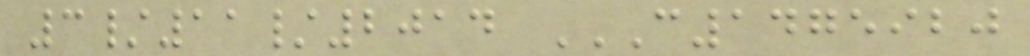3/11/2014 C1475920
